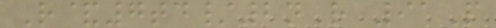R&7td/2nR 91P
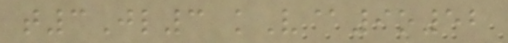t3Jl3 kV@9o52
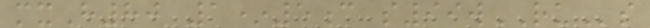mxH80 1*5c s99wRUs
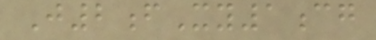J2fXy1cg
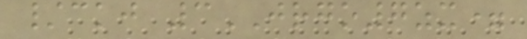/ckj 3JRGO7zx=
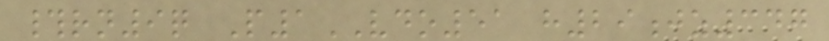#rn9q P1VDO51 h29jz347
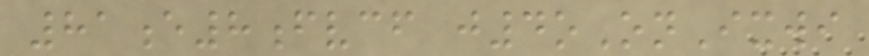81e8fvcf j4oOnIxwi
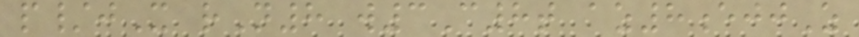p/jX rN8 w3C8t az8ejjZ
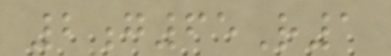2g65R1
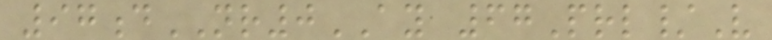97dNR0AY 67Prl/V
